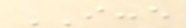ICCE
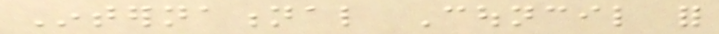International Council for
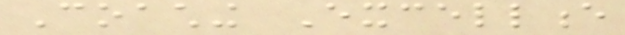Coaching Excellence
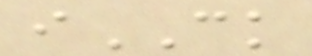iCK
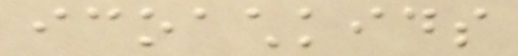icoachkids
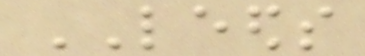LEEDS
